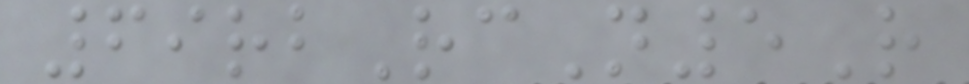69rbRcN5R
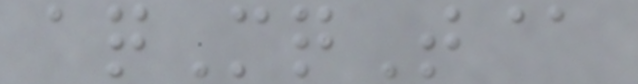aqMqT@
